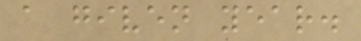a given year.
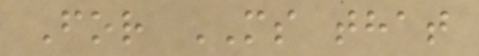For MS that
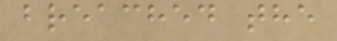breached the
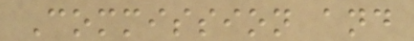Commission and
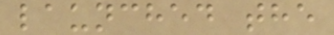launched the
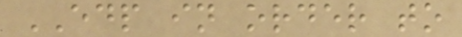EDP in order to
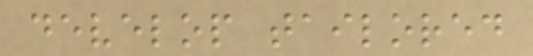develop tailored
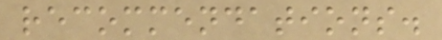recommendations.
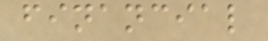financial
